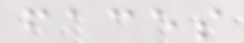faces
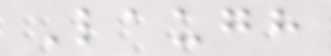Laugh
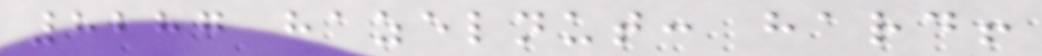8287 hazelnut: hard!
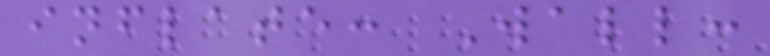inflate: Wall:
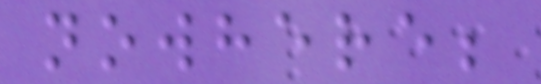nowhere;
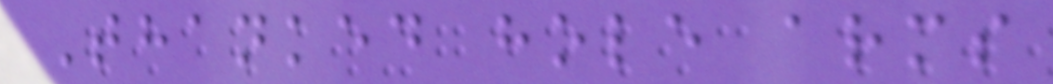Thanked hole arms
